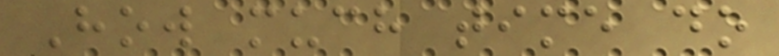How much time do
